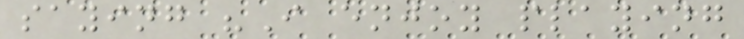saying "I enjoy playing
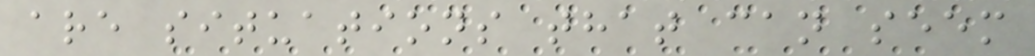are situations that can seem
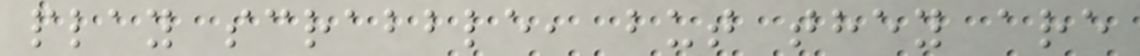play scrabble, but they are
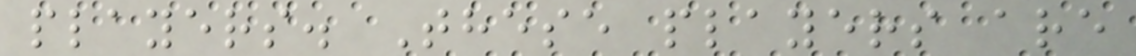players. These players are
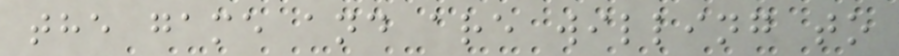the game and are willing to
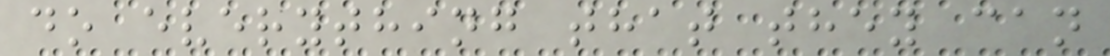do everything that they can
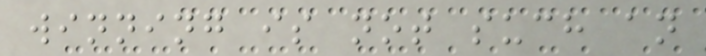winning is not such an
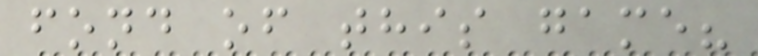fond of this game?
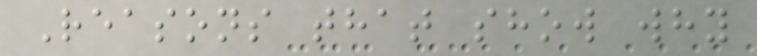Reasons that show why
